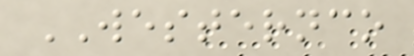WESTERNCO
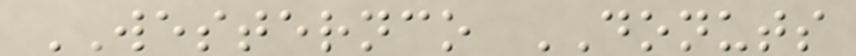WESTERNCO DONUTS
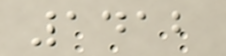1412
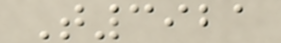T3921
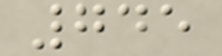745
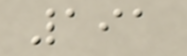191
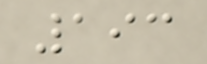193
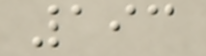193
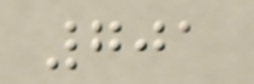701
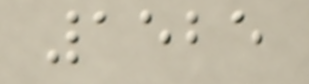1525
